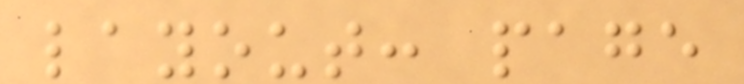layout: page
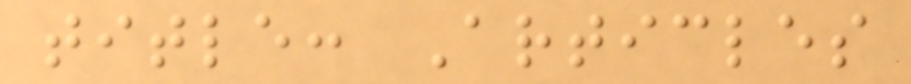title: Articles
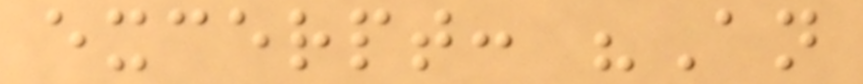excerpt: "An
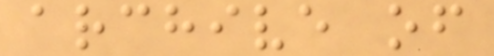archive of
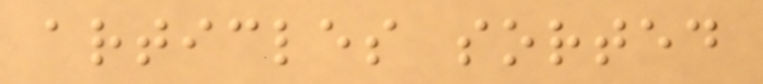articles sorted
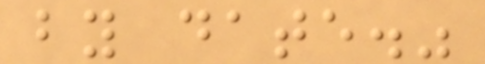by date."
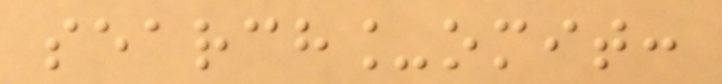search_omit:
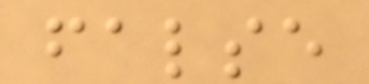false
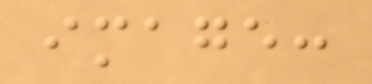image:
